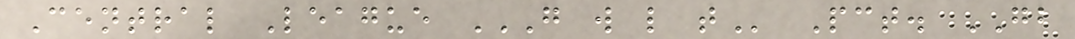Central League G W L T Pct. GB
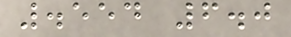.554 6.0
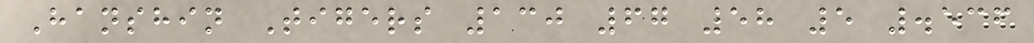Hanshin Tigers 130 67 58 5 .536
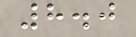8.0
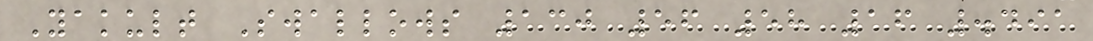Yakult Swallows 130 56 58 16 .491
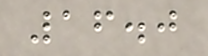16.0
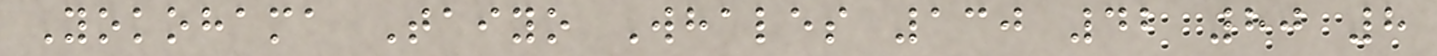Yokohama Taiyo Whales 130 42 80 8
